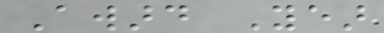Award Year
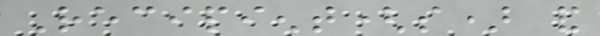Recipient(s) and
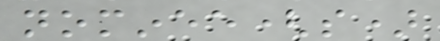nominee(s)
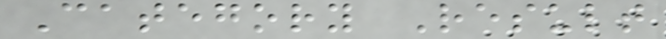Category Result
